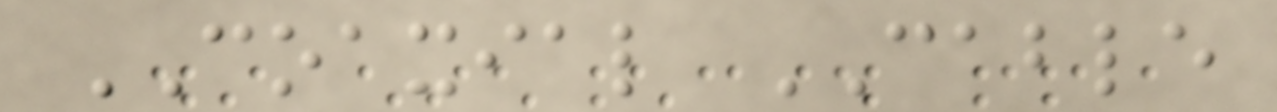COAXIAL CABLE
